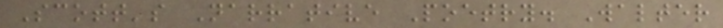Scott's Narrative Poetry. Walter
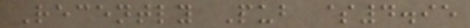Recently Pub $4.95
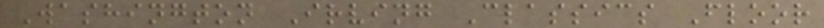Washington Irving Classics Floor
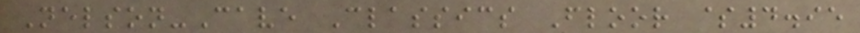Nelson-Cave Classics Floor $4.95
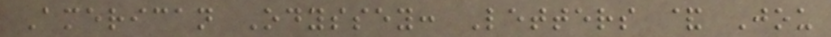American Odyssey: Letters & Jou
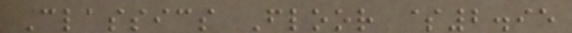Classics Floor $2.95
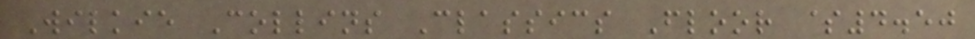Wilkie Collins Classics Floor $4.50
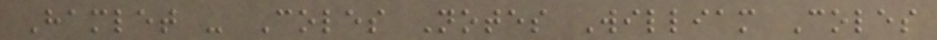Hamlet - Coles Notes William Coles
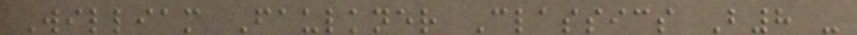William Faulkner Classics B8 -
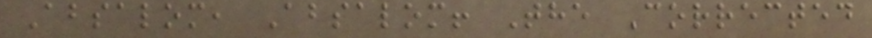Absalom, Absalom! The Corrected
